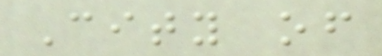City of
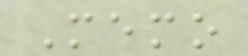Memo
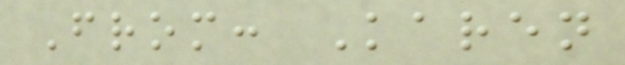From: Karen
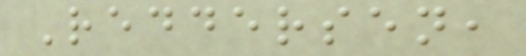Reddersen,
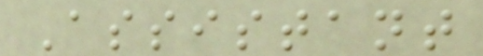Assistant
